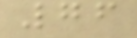76
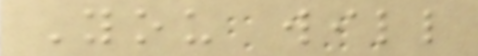You will
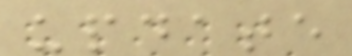update
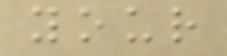your
